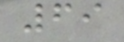69
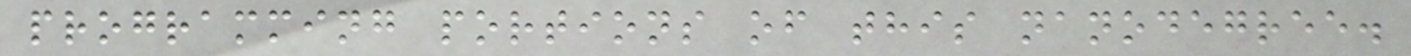programming portions of this nanodegree.
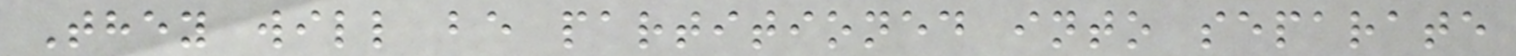They will be partitioned into separate
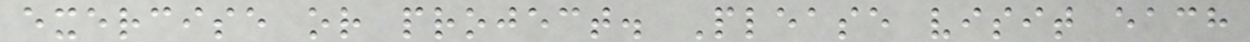exercise or project. Please visit each
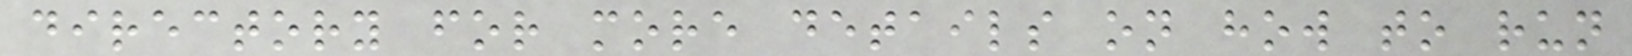directory for more details on how to run
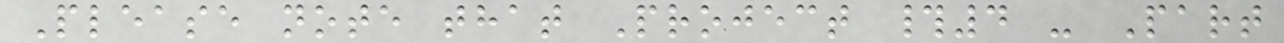Please note that Project #4 - Part
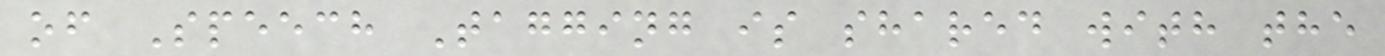of Speech Tagging is shared with the
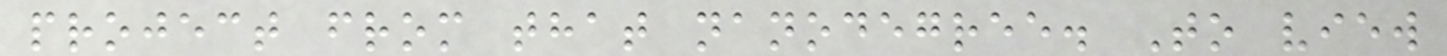project from that nanodegree. To view
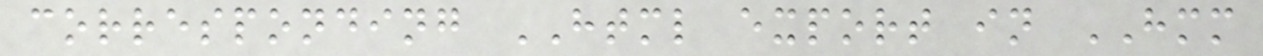corresponding HTML export in HMM
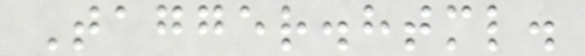Tagger.html.
